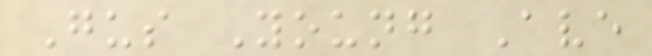Gus Young Ave
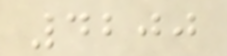4200
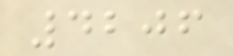4206
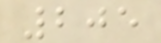205
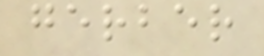gerber
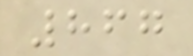867
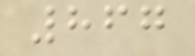867
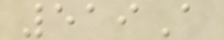519A
